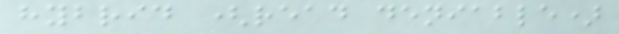hybrid (read deniable)
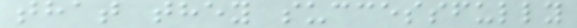that they successfully
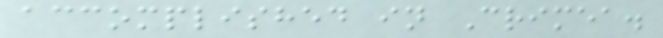accomplished in Crimea.
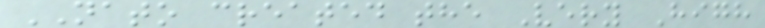NATO created the Very High
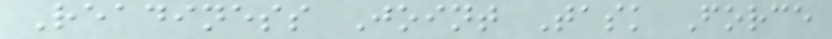Readiness Joint Task Force
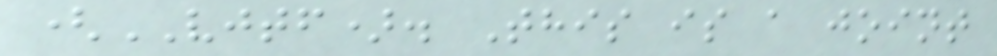(VJTF). This is a joint
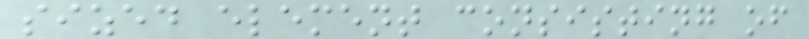sized element consisting of
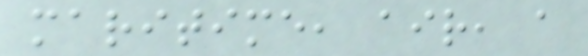maritime, air, a
